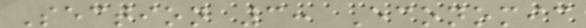Section 3: Economic
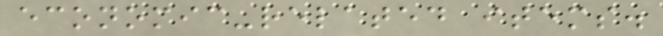economic-related items.
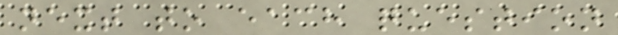next to each question
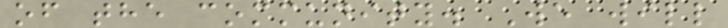of the community. We will
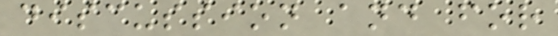discussion and for
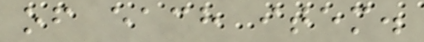of each item.
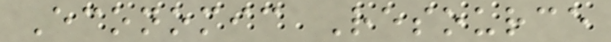Economic Resource
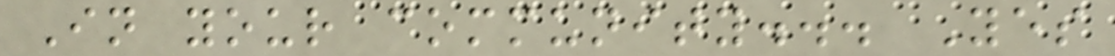In your community... Yes
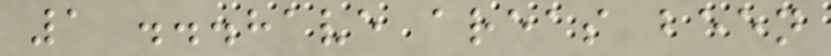1 ...have areas been
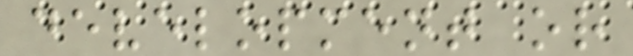development or
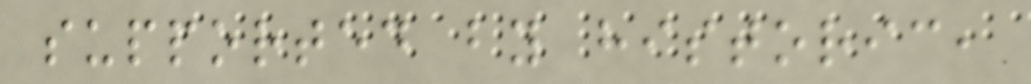supported by historic,
